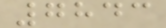7843
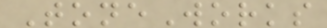ToneWorks
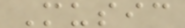Music
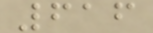616
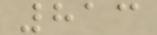813
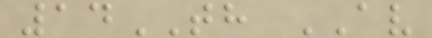14TH AV
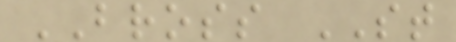BROSS ST
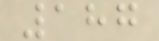187
